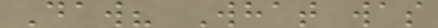Daw? What was
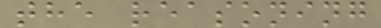the reasoning
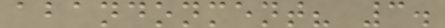abandonment? 3.
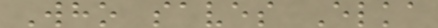Who saves Elka
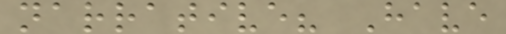narrative? Have
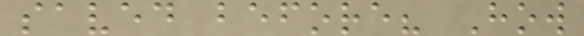saved before? How
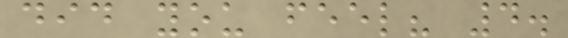did you feel? 4.
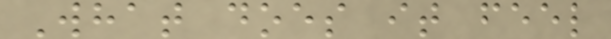What does it feel
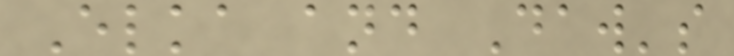Elka and Daw's
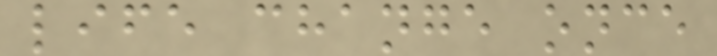life change once
